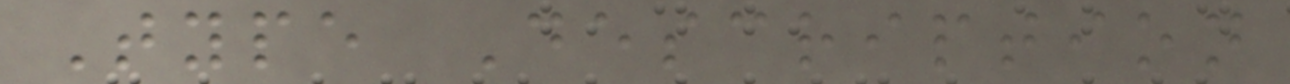Type Description
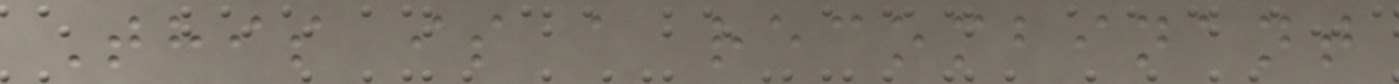This is a recombinant
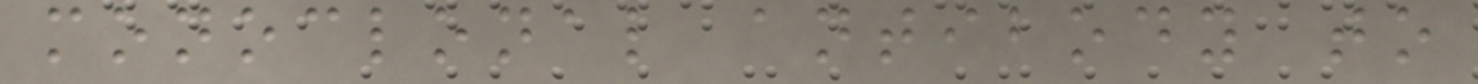monoclonal antibody to
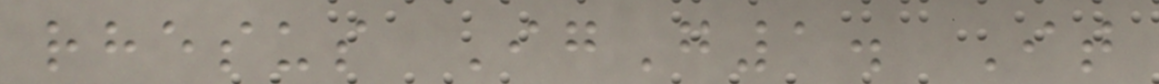rhesus IgG1. It
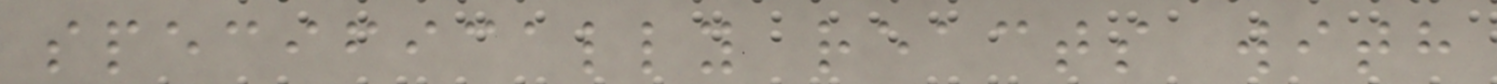specifically reacts with
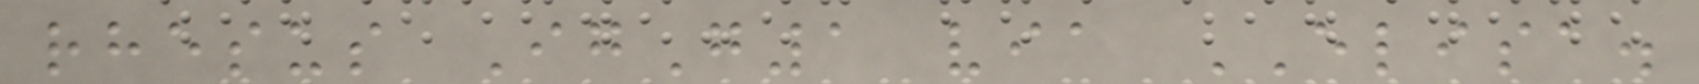rhesus IgG1 via ELISA.
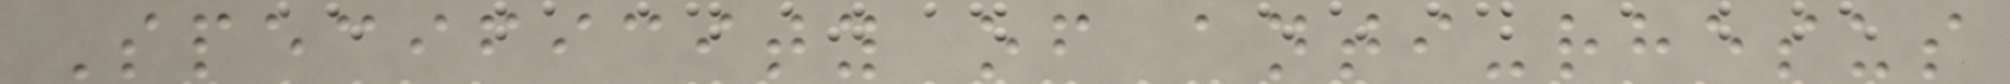Specificity of anti-rhesus
